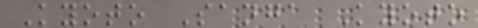Kyoto Sanga Kyoto
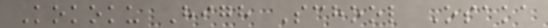Kokoku High School Osaka
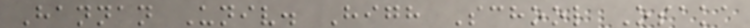Hannan Univ. High School Osaka
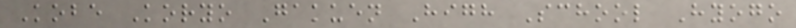Kobe Koryo Gakuen High School Hyogo
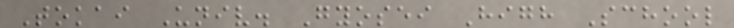Tokai Univ. Gyosei High School
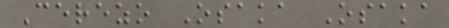Cerezo Osaka Osaka
